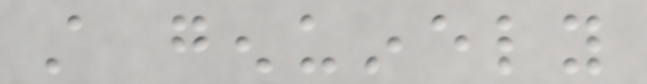still genuinely
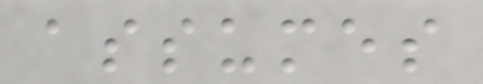assumes
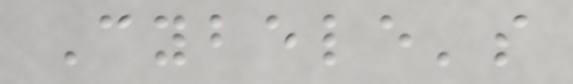Cybele's
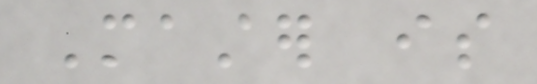Master is
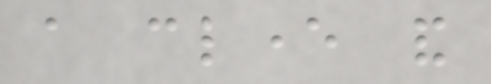a clever and
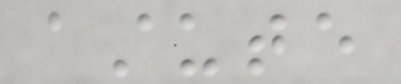astute
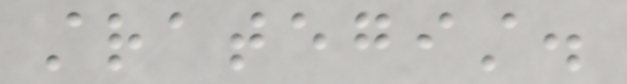strategist.
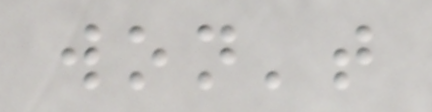won't
